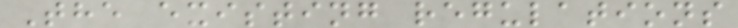The existing regulations
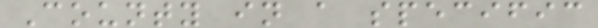County in a specific
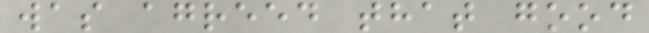was agreed that good
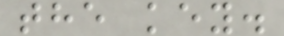the key.
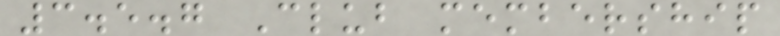3.5.7 Club membership
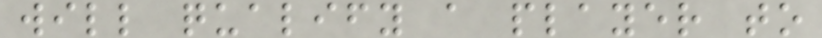will qualify a player to
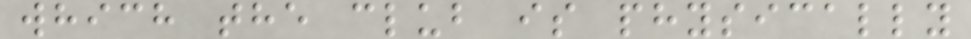which the club is physically
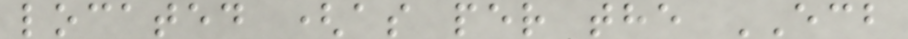located (as per the ECB
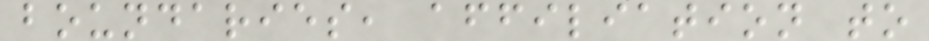boundaries, affiliation to
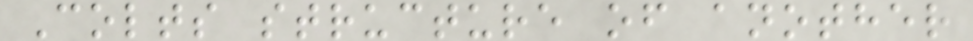Colts structure of another
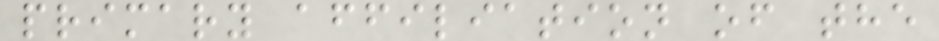primary affiliation of the
